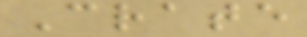Crate
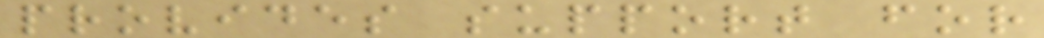provides support for
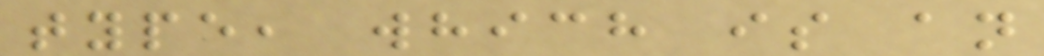type, which is an
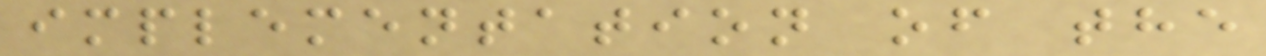implementation of the
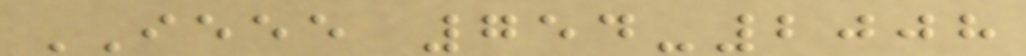IEEE 754-2008
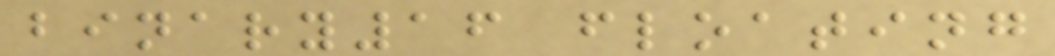binary16 floating
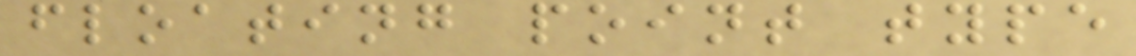floating point type
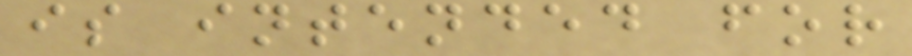is intended for
